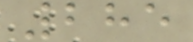285
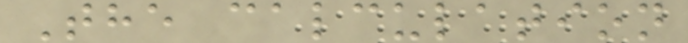The calculation
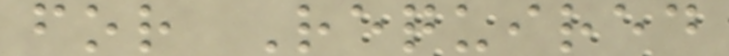for Required
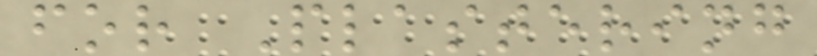for Plastering
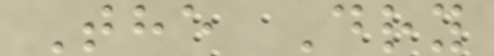The Dry
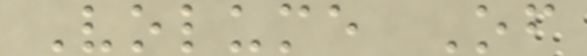Volume Of
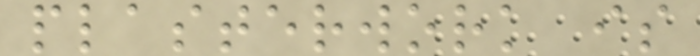plasterwork is
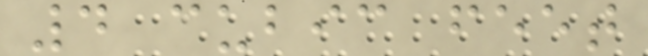4 cubic feet
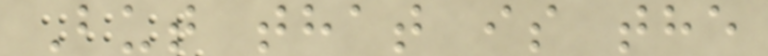But that is the
